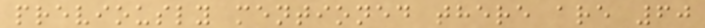previously mentioned there are 60
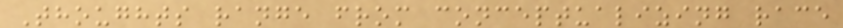Thoughts range from conceptualizing race
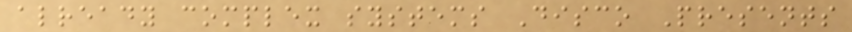already complex systems Disco Presents
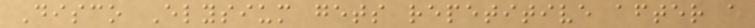Disco Elysium gets repetitive after a
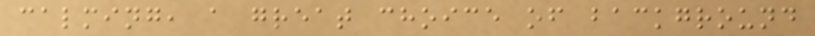calming, a great choice of background
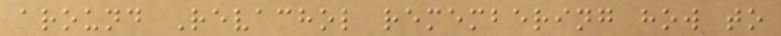around Revachol remembering how to
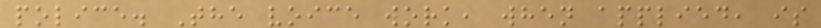police. The voice work, when applied, is
